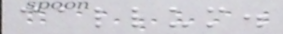callum.
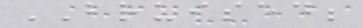BRUISED;
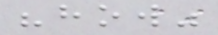"how"
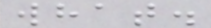what.
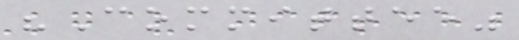"Committee"
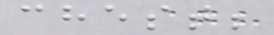chest;
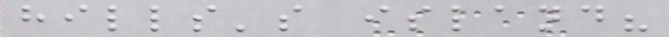hills's island?
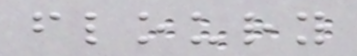floury
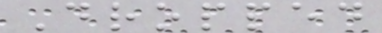Dropped
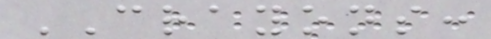CRAYONS:
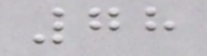78
